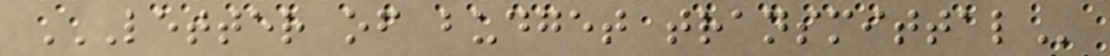LETTER OF BUDGET TRANSMITTAL
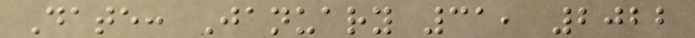Date: January 31, 2022
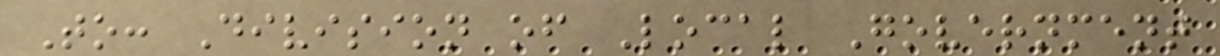To: Division of Local Government
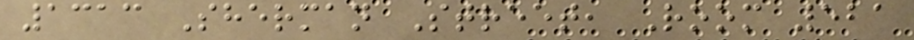1313 Sherman Street, Room 521
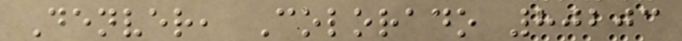Denver, Colorado 80203
